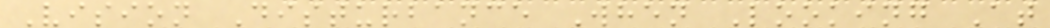Vision Disturbance When Looking At
